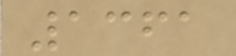1361
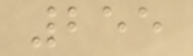255
